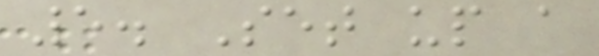5. Set up a
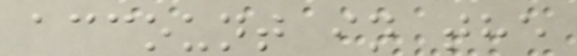account in the
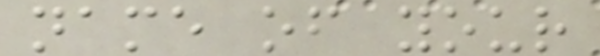name of your
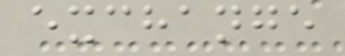exchange
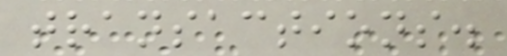transactions.
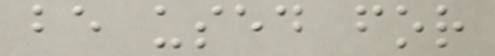be used for
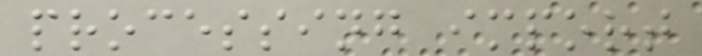processing import
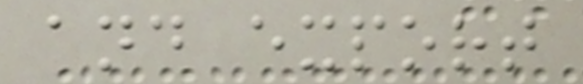and export
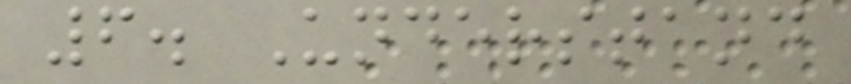6. Understand
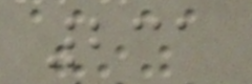231
